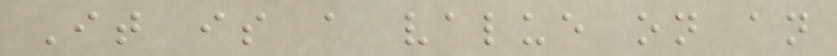It is a value on an
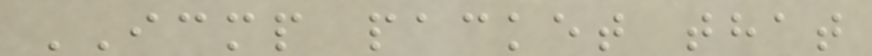ICMP packet that
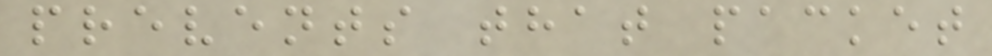prevents that packet
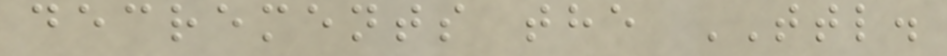decrements the TTL.
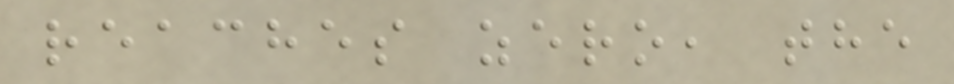reaches zero, the
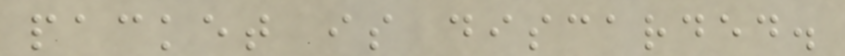packet is discarded.
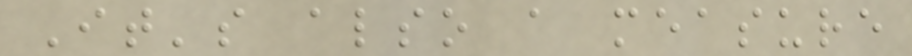It's also a measure
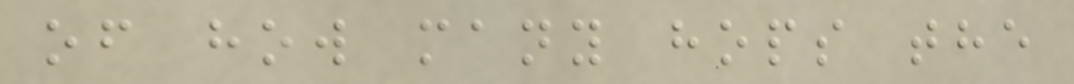of how many hops the
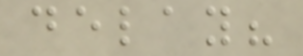delay?
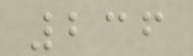236
